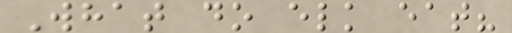What do elk eat?
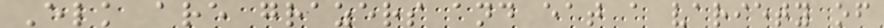Elk are grazers and eat a variety of
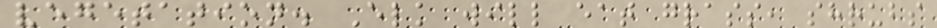vegetation. Elk will eat grass, shrubs
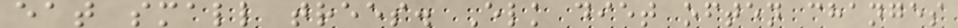eat small trees. Elk diet often changes
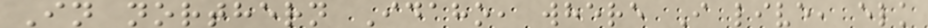In northern Idaho, where I live, elk
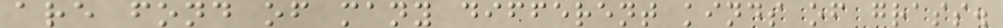are fond of many different kinds of grass.
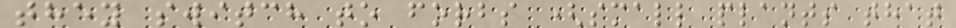they switch to forbs (small plants that
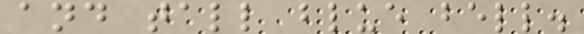and tall blue bell.
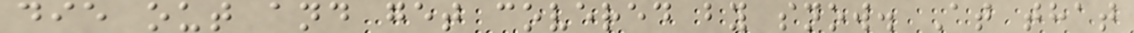die out and get covered by snow. At that
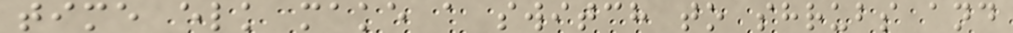time elk make a switch to shrubs and
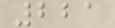221
